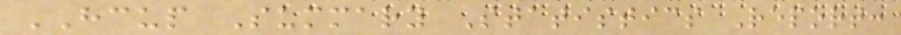HCUP Summary Statistics Report:
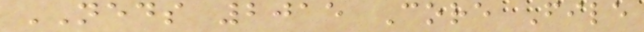NEDS 2015 Core File
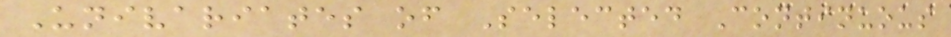Univariates of Selected Continuous
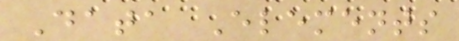Data Elements
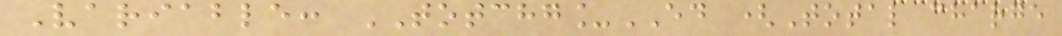Variable: TOTCHG_ED (Total charge
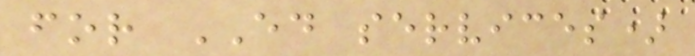for ED services)
